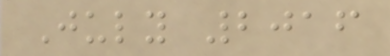July 2016
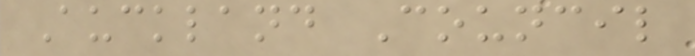Auckland Council
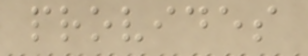provides
